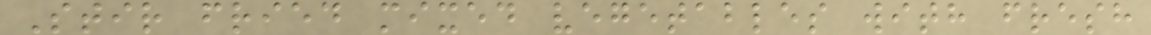Stir fried mixed vegetables with fresh
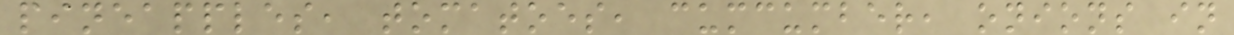pineapples, tomatoes, cumcumber, onions in
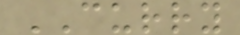CURRY
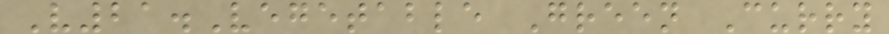V21.Vegetable Green Curry
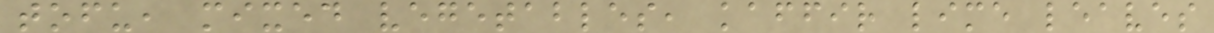tofu, mixed vegetables, kaffir lime leaves
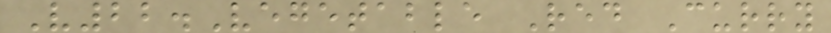V22.Vegetable Red Curry
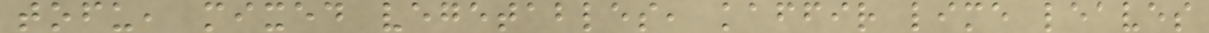tofu, mixed vegetables, kaffir lime leaves
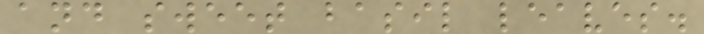and sweet basil leaves.
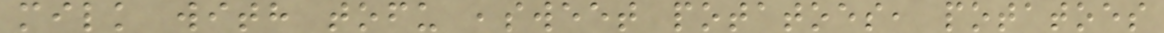milk with tofu ,sweet potatoes, potatoes
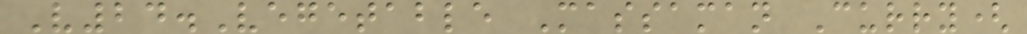V24.Vegetable Massaman Curry(
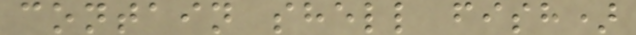contain shell fish)
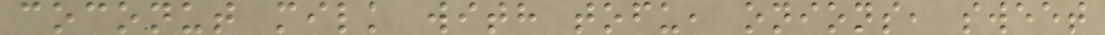coconut milk with tofu, onions, sweet
